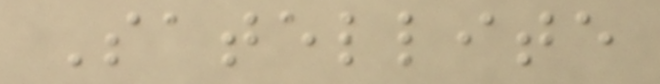Satellite
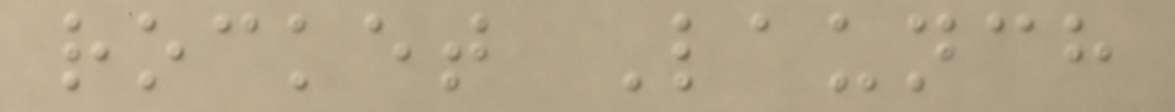rocket Launch
